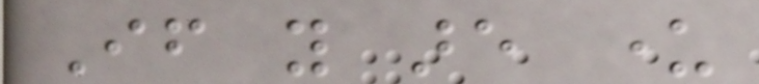If you are under
